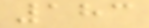183
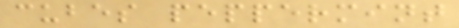cubes peppermint
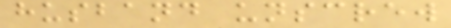husband unscrew
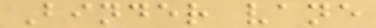Binder vane
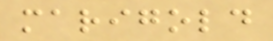marigold
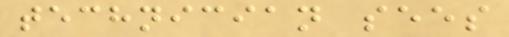technician sees
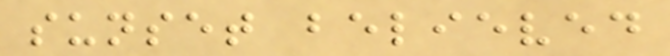sunset believed
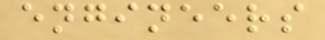engineers
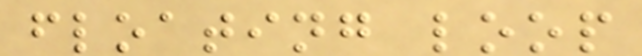floating loop
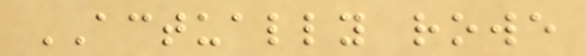ACTUALLY rowe
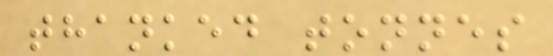thanked tonnes
